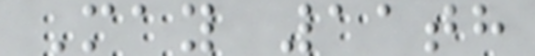May 11th
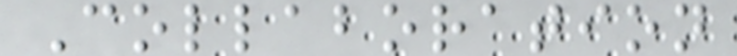Collaboration
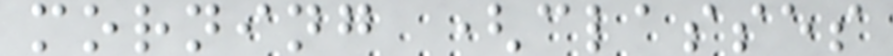morning (classes
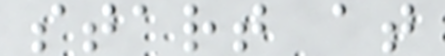start at
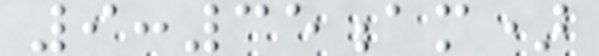9:35am)
